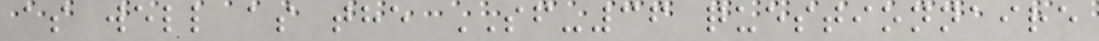as well as the SF-36 questionnaire
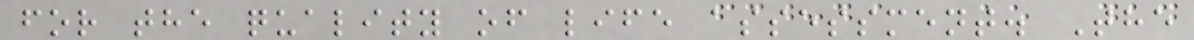for the quality of life assessment. The
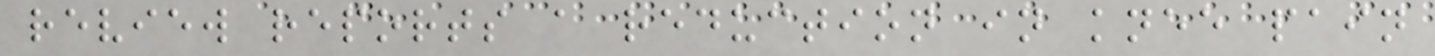review reports a reduction in knee pain
